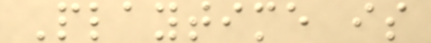Playtime is
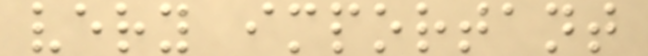very important
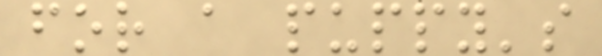for a puppy's
